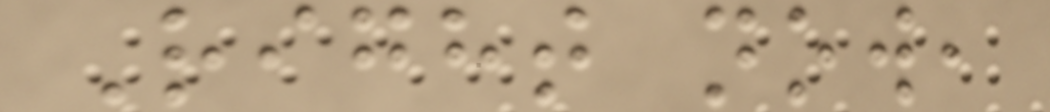Right now,
